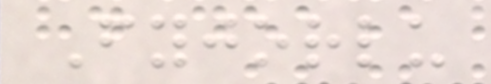Fyjorlu
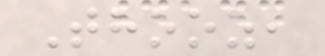Thooz,
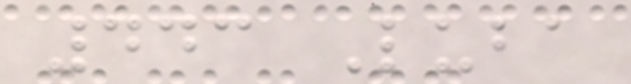443 Luba
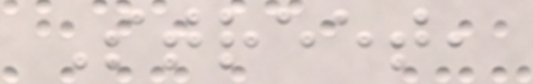Street,
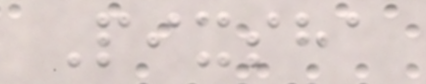Pixsha
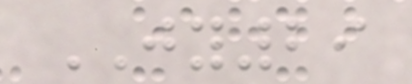JY29
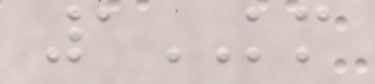1KM
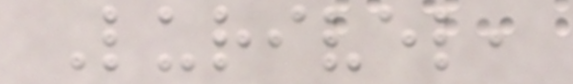Lurivel,
